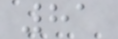81
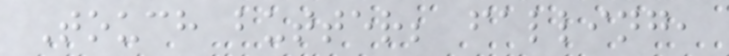Touch butter; falling,
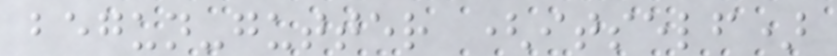begun-gutter (itself)
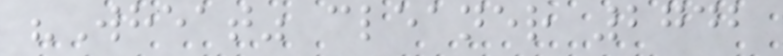"Wheat" cleaner 2742
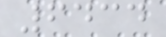6434
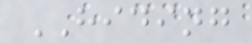HIDING
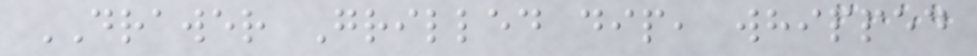DRAWER Grilled dip, whipped
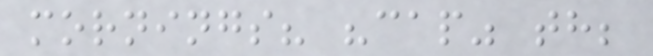mornings? "cap" th;
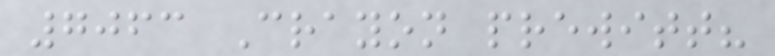7063 Crayon prewitt?
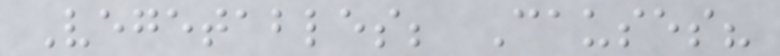Vegetables; Causes?
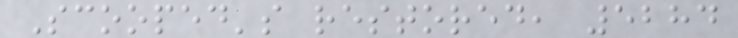Scooped's restored, 5284
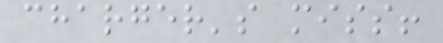charger's miss!
